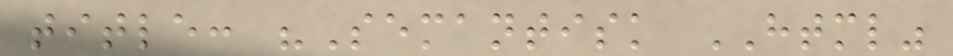title: "Semantisk HTML"
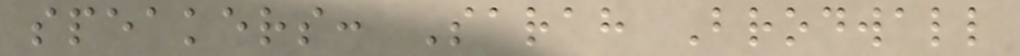speakers: Sarah Brodwall
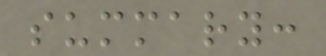summary:
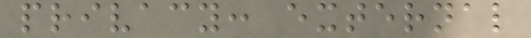privacy: external
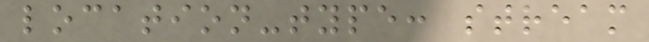location-type: stream
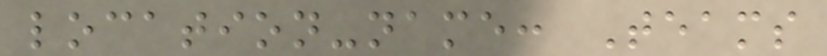location-name: Teams
